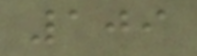109
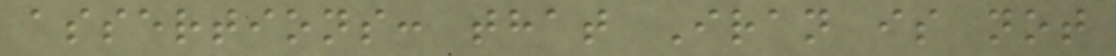assertions: that Iran is not
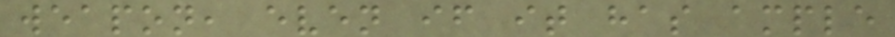weapon, even if it has ample
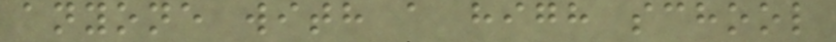anyone with a high school
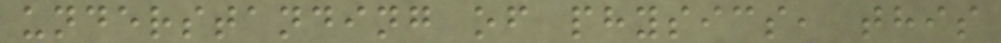understanding of physics, this
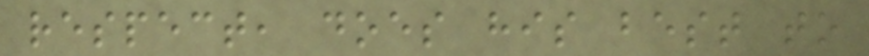respect, does his best to
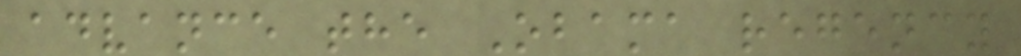advance the Obama regency
